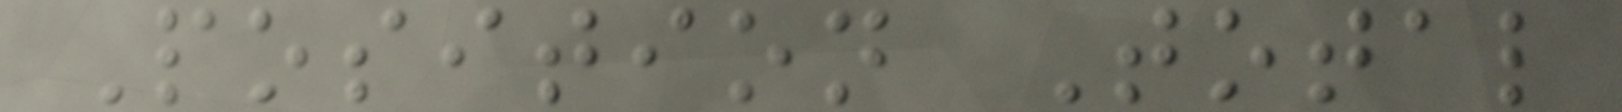Position Total
